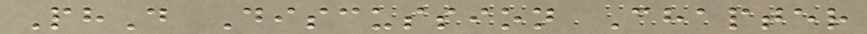PhD Discussion Chapter
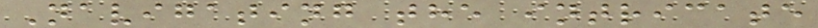Navigating the intricate
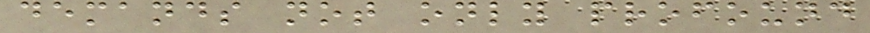demands not only profound
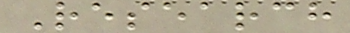Research
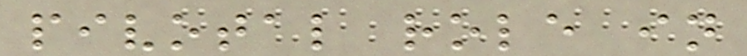pivotal role in
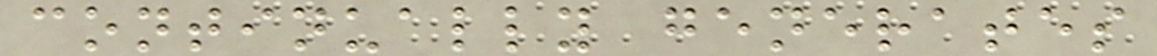continually generates
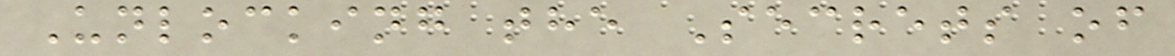Unlocking the Secrets of
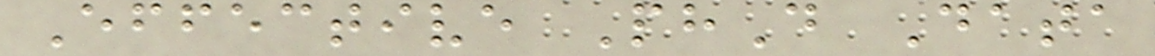Effective PhD Data
